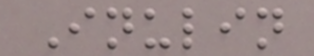Inulin
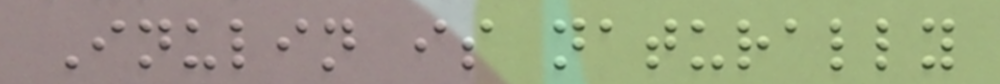Inulin is naturally
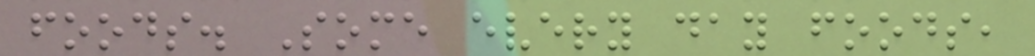foods. Some every day foods,
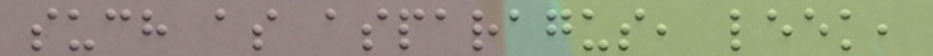such as asparagus, leek,
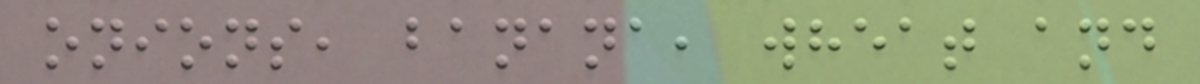onions, banana, wheat and
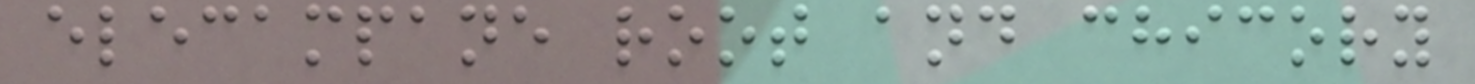elecampane root and chicory
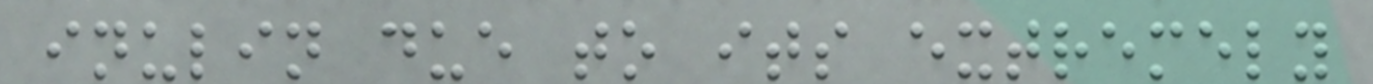inulin due to its extremely
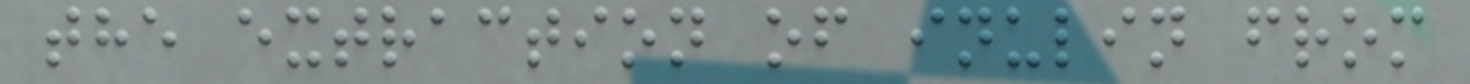the extraction of inulin from
